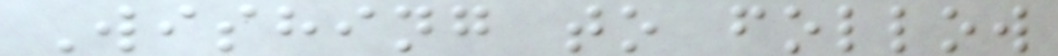Wishing to follow
